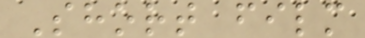Short film
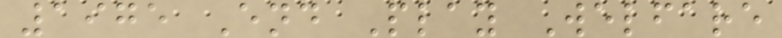1975 End Play Welfare
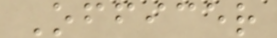Officer
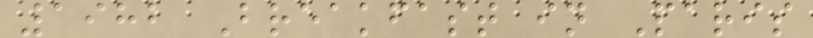1982 Breakfast in Paris
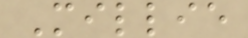Millie
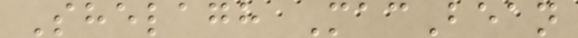Shelagh MacBean
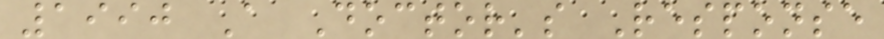1990 A Doctor's Response
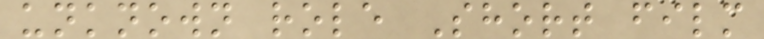unknown role Short film
